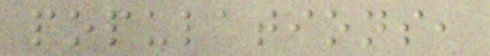populations,
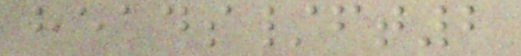heads/ft2
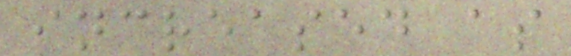increased as
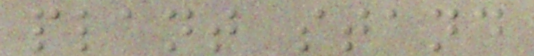plant stand
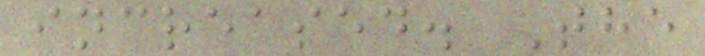increased. The
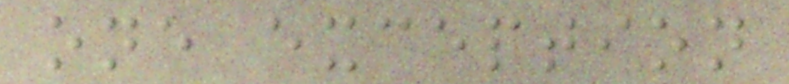one exception
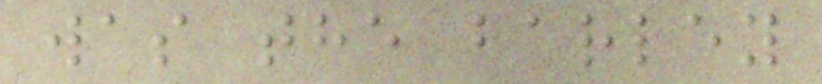was the barley
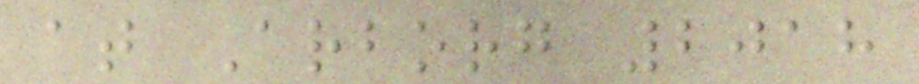at Arborg 2018
